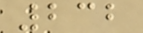232
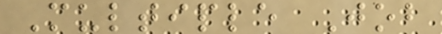Multiple Job
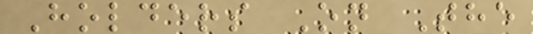Holders On The
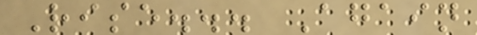Rise... Again
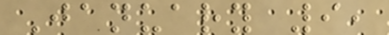January 9,
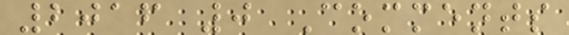2016 0 Comments
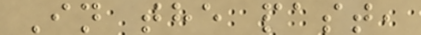In the past,
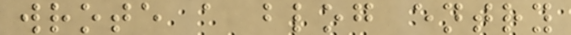wrote a blog entry
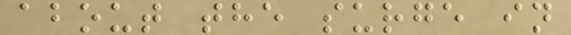about the surge in
